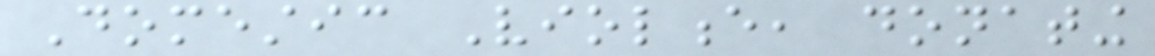Domestic Violence, donating
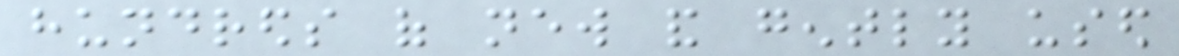hundreds of new and gently used
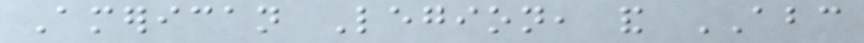American Legion, and ABC
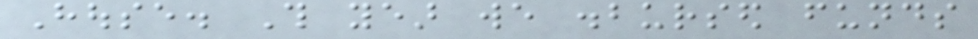House. This year we disbursed funds
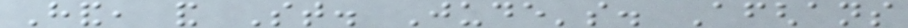Hand, and St. Jude's. Afghans
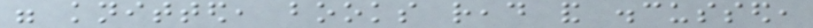were knitted, books read and discussed,
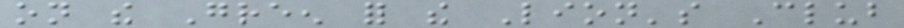on the Green for the Lion's Club
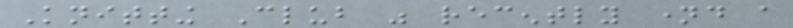Knitting Club was recently named a
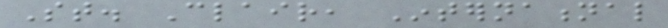St. Clair, International
